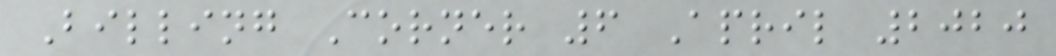Billing Corner 6 April 2020
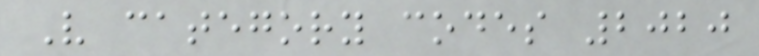V category codes 2020
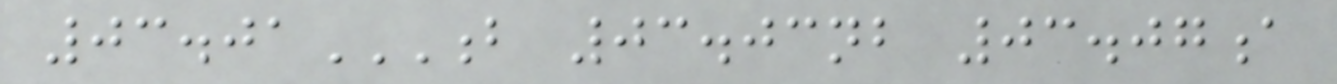03.01B 03.03NB 03.07A
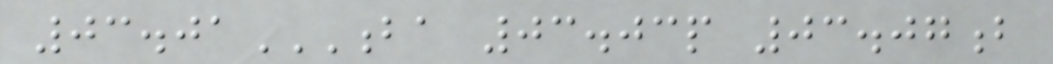03.01BA 03.03P 03.07B
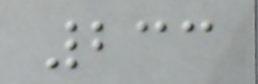233
